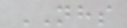NHS
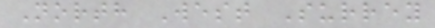North West Surrey
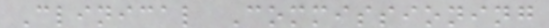Clinical Commissioning
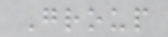Group
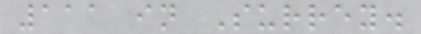111 in Surrey.
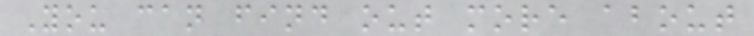You can find out more about
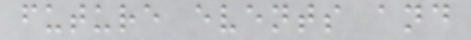future events and
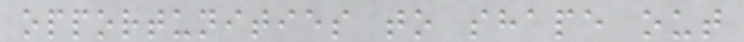opportunities to shape out
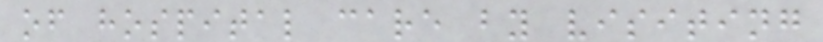of hospital care by visiting
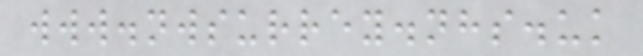www.nwsurrey.nhs.uk
